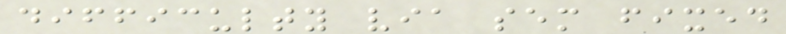difficulty via sem fixed
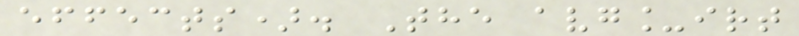effects). The avg_irt
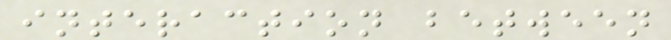interaction between
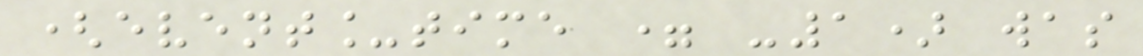(event_time = -1) was
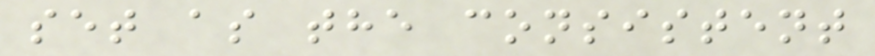set as the consistent
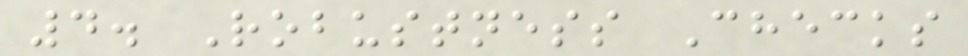4. Robustness Checks
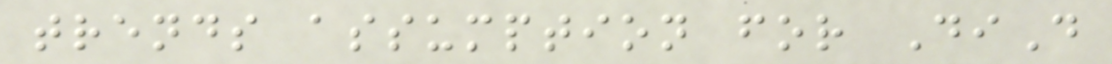trends assumption for DiD
